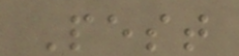Pest
